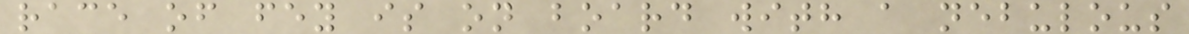race of fey is on board with a nebulous
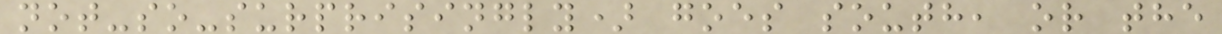not-so-surprisingly) goes south, or the
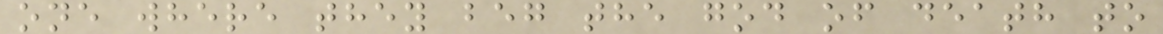one where they beg the god of death to
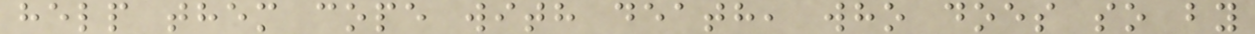help them cope with death, who does so by
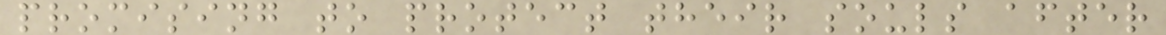promising to protect their souls after
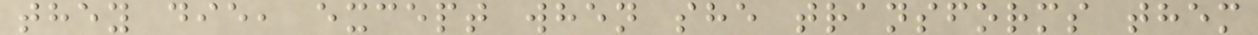they die, except when she transforms them
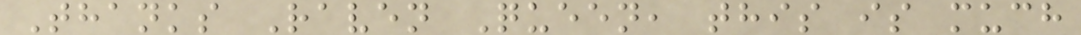Thanks Raven Queen, this is much
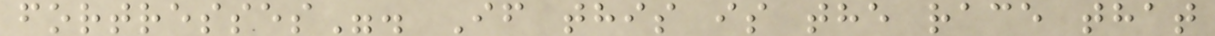fortresses". If this is the race that
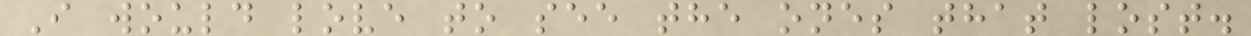I would love to see the ones that lost.
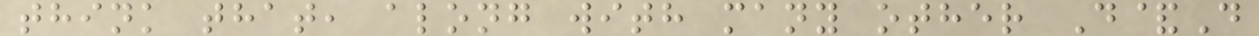think that, along with many other D&D
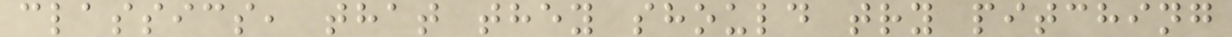classics, that they should try pitching
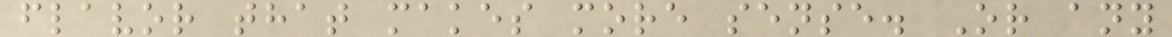flavor that makes more sense. Or any
